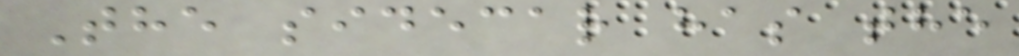The sidecar has the
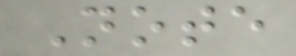Note
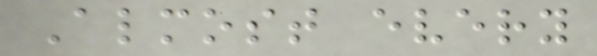Almost every
